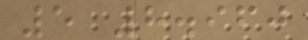5 8.960
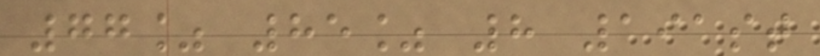77% 85% 8 191st
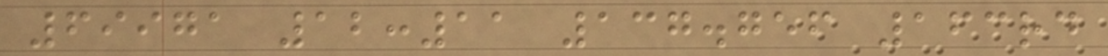69971 12:11 137.756 163rd
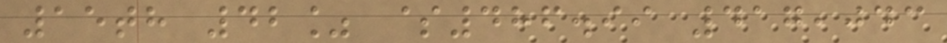15th 42% $486.99 417,043
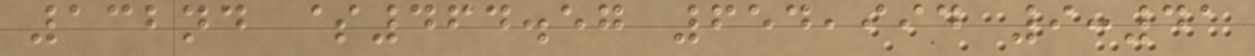132nd $464.57 654,994 9:41
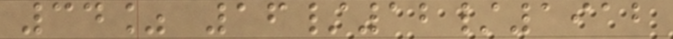34% 16/12/1912
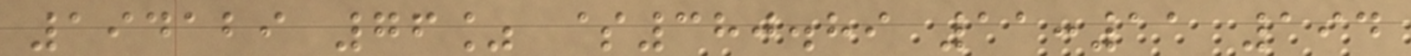194129 76% $380.89 11:11 194
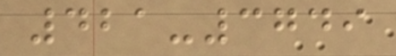421-3749
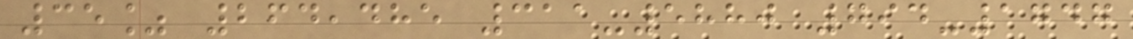35% 264,485 311-5880 794-1747
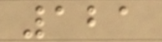121
